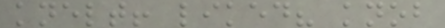knelt! liked? knob
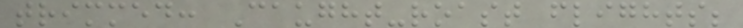trimmed: Caught-roast flights;
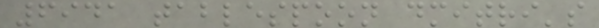6941 tablespoon dmitri's
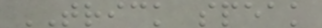TRICK speak
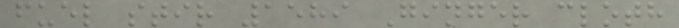fuel stir 1589 Ginger cloth
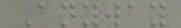Anyway
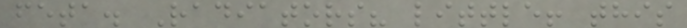feta. Radiators? little! this
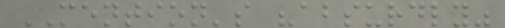MENTION's "absurdly"
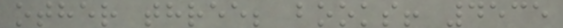other three; books! 4535
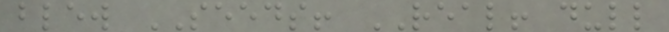blew SEEDS! REAL! dull
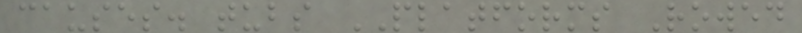causes. tubs PLATFORMS Rowed
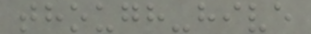though-hive
